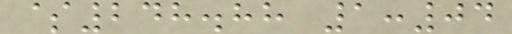$248.88 1:04
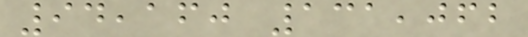94,160 131,062
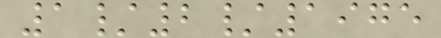1/2/1975
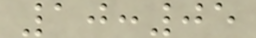10:05
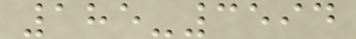185-3594
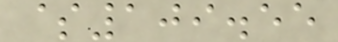$109.55
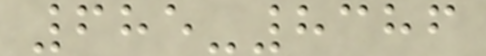685-8386
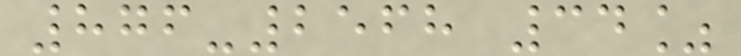876-2568 34%
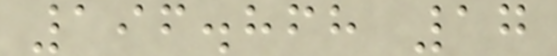196.868 17
